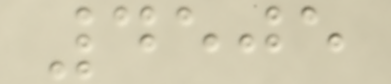4505
